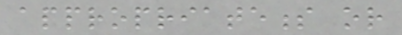appropriateness or
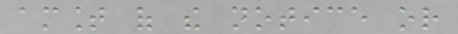amount of the notice or
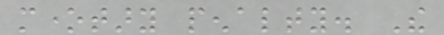monetary penalty. The
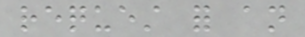request for an
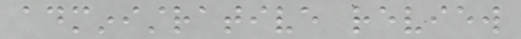administrative review
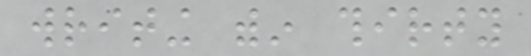writing within thirty
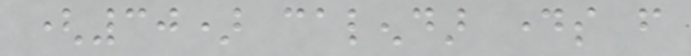(30) calendar days from
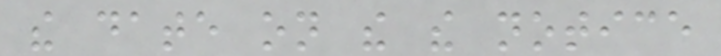the date on the the notice
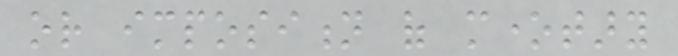or imposition of monetary
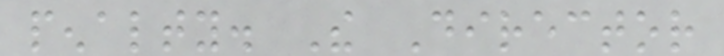penalty. The Director
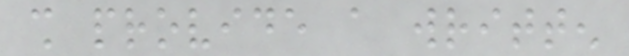shall provide a written
